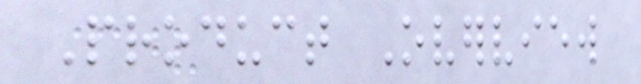Product Overview
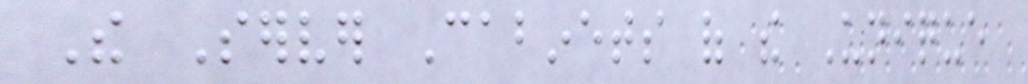The Server Cabinets of the Unique
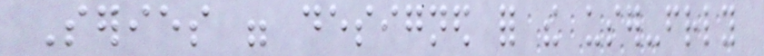Series were designed for the user-friendly
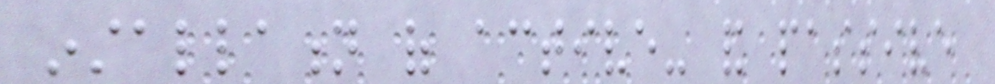installation of active- and passive
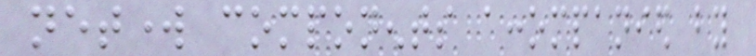network components accompanied by
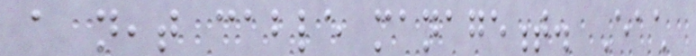a neat cable management. Each
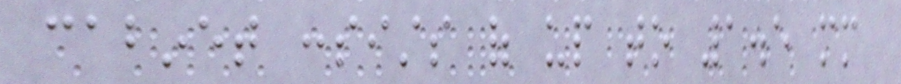cabinet consists of up to 1.5 mm
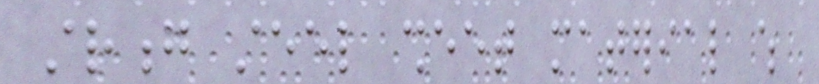strong steel sheet material which
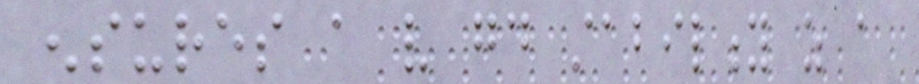ensures a very good stability as a
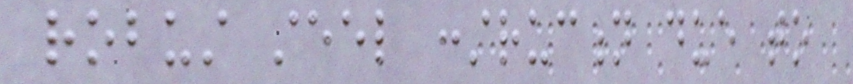robust steel construction due to
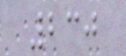230
